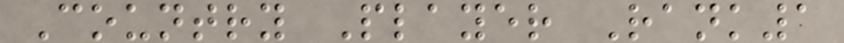Country Player Rank1
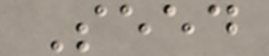Seed
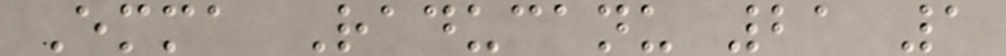Emma Raducanu 21 1
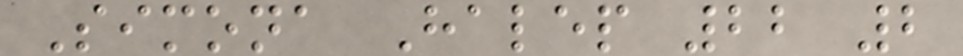Simona Halep 22 2
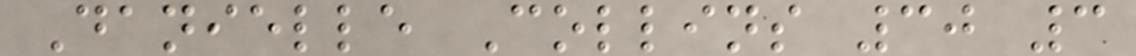Danielle Collins 30 3
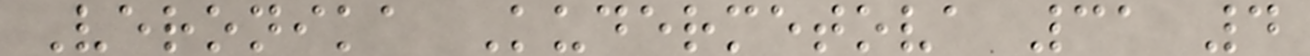Veronika Kudermetova 31 4
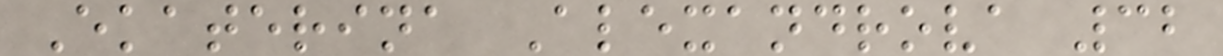Ekaterina Alexandrova 32
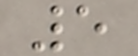5
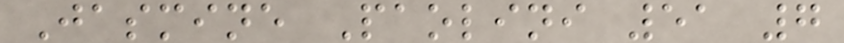Jasmine Paolini 51 7
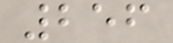256
